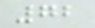72
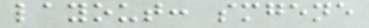layout: smgene
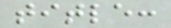title:
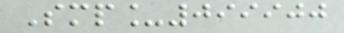Smp_099900
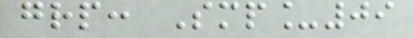grp: Smp_09
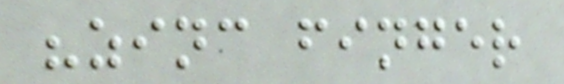"zinc finger
